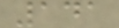141
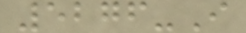5276-I
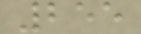255
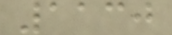1130
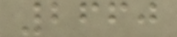2660
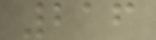216
